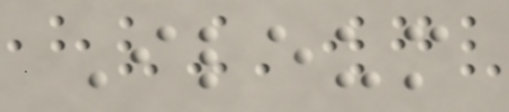Ileum
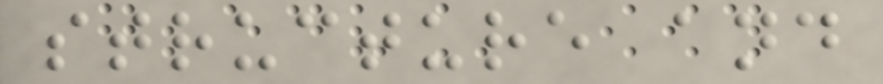structure and
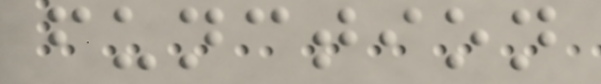function
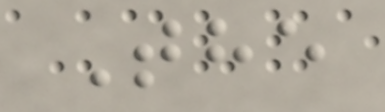The
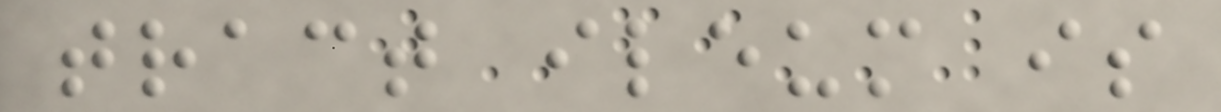tract ileum is
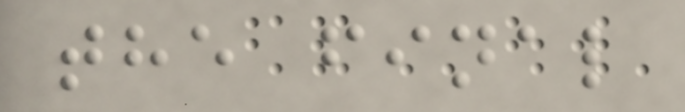the final
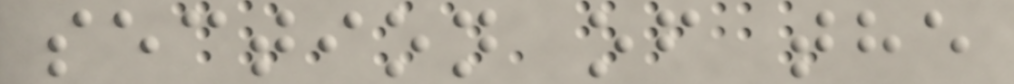section of the
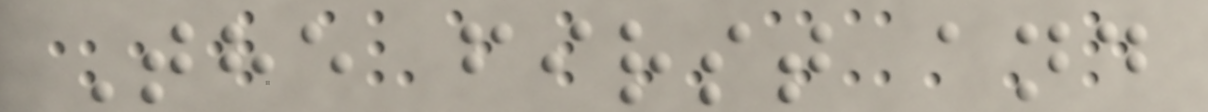The first and
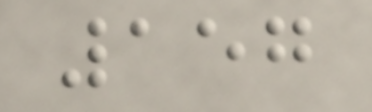157
